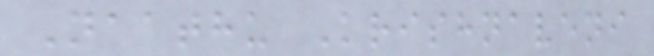Naathu Krishnaveni
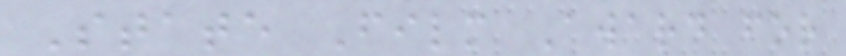State Film Award for
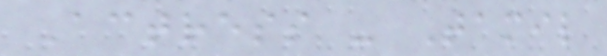Actress - Tamil
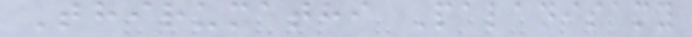Thirumathi Palanisamy
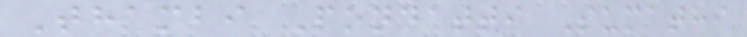Thambi Pondatti Sumathi
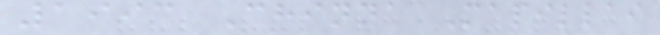1993 Chinna Mapillai
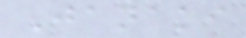Janaki
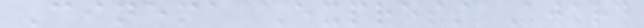Cinema Express Award
